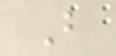B
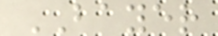BAYER
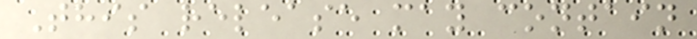This release may contain
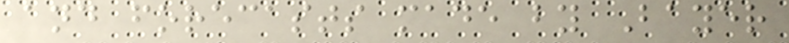and forecasts made by Bayer
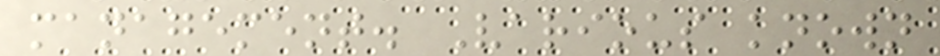management. Various known
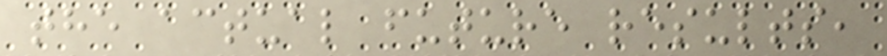the actual future results,
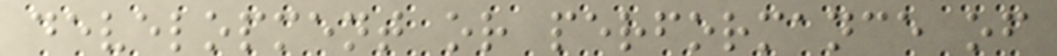development or performance of
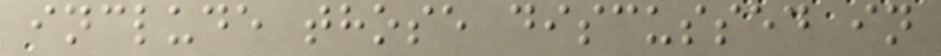include those discussed in
